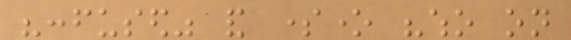"confused" and someone "who on
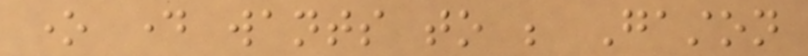one day wants to be Gaston
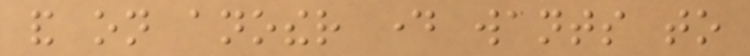and on another day wants to
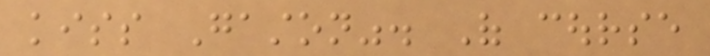kiss Gaston". Of course
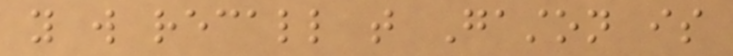you will recall that Gaston is
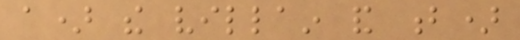a) the villain and b)
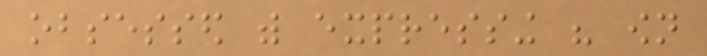obsessed with expressing his own
